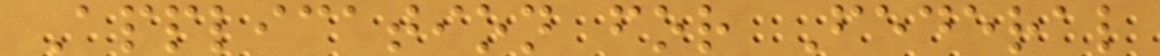Application for Federal
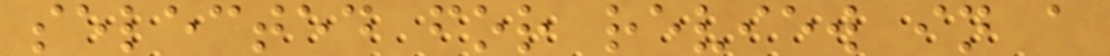selected for review in a
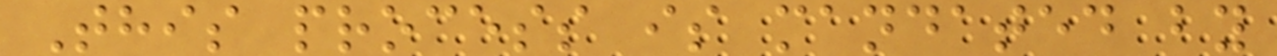This process is mandated by
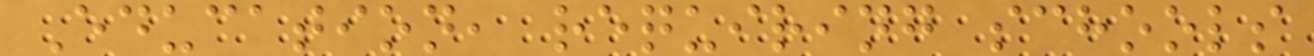Education, requiring schools
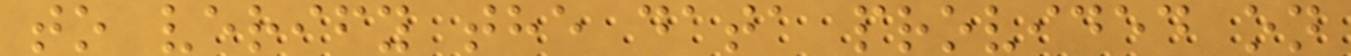to verify the data provided on
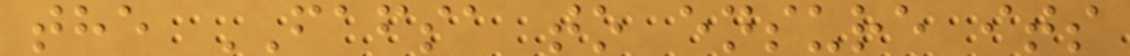the FAFSA to ensure its
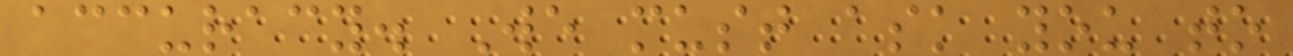accuracy. We must ask you to
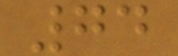74
